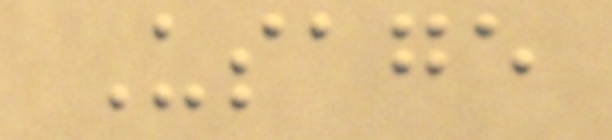Usage
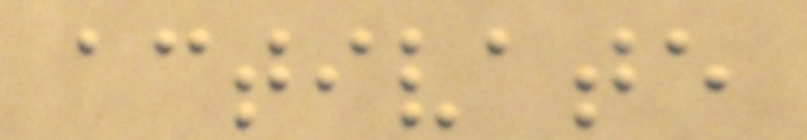activate
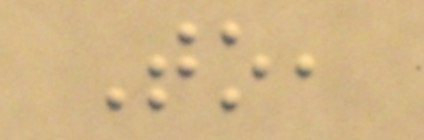To,
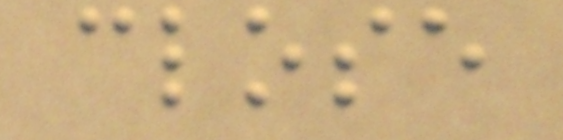close
